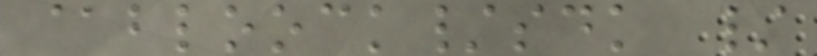@bloock/sdk /
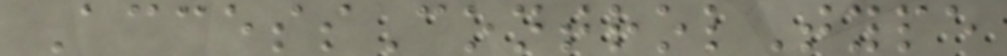AccessControlType
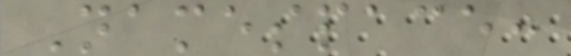Namespace:
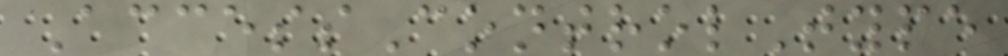AccessControlType
